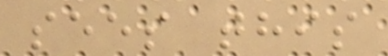sees this
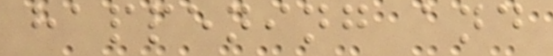happening and
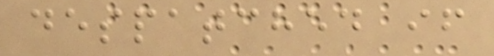despatched if
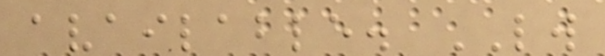available. LW
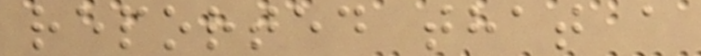reported that a
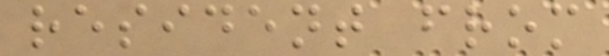resident from
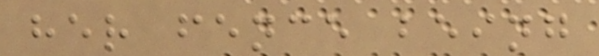her fence being
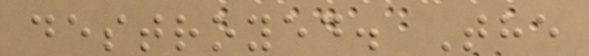destroyed. The
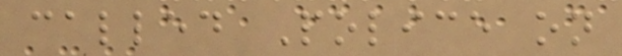called Police on
